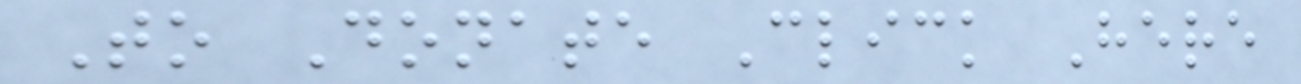To Donate Click Here
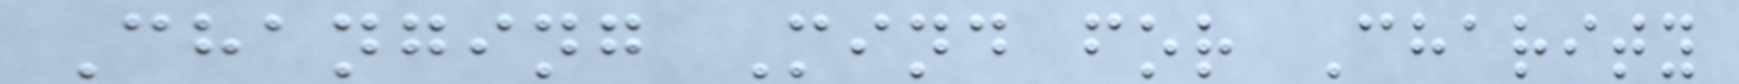Changing Mind for Charity
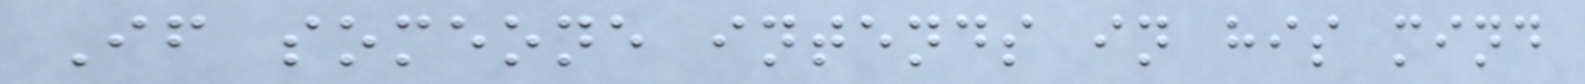If someone intends in his mind
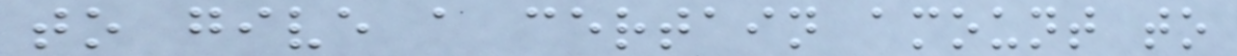to give a certain amount to
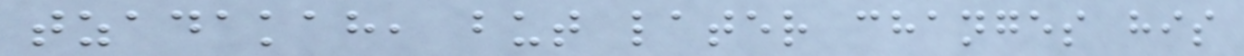tzadakah, but later changes his
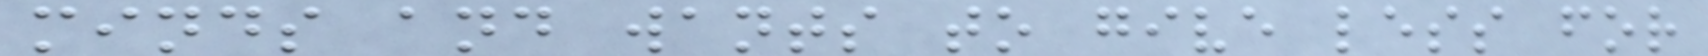minds and wants to give less for
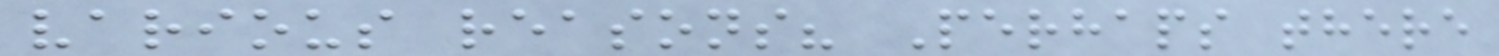various reasons? Perhaps there
